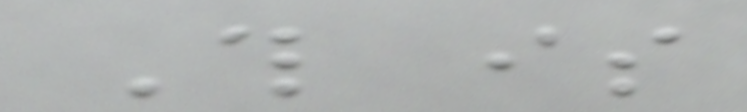This is
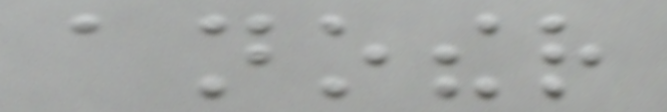another
